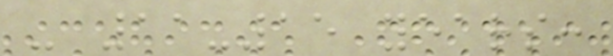- 11-15 years:
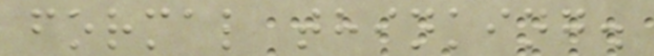formal thinking.
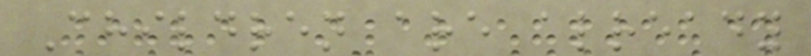Children are already
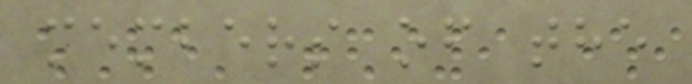members of the
